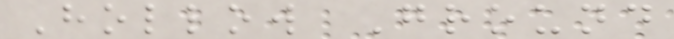Hollow Ground
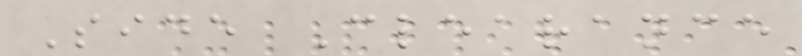Side Clearance
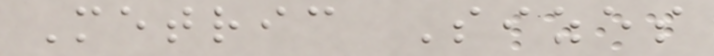Metric Sizes
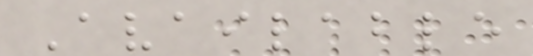Available
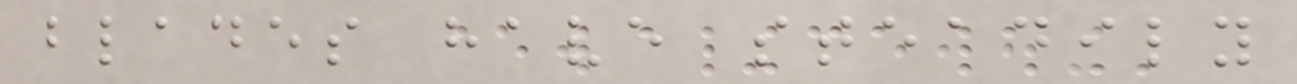blades have steadily
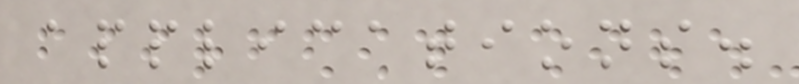applications.
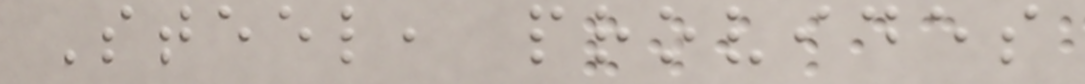Steel, provides
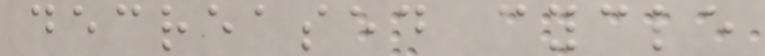decreased cycle
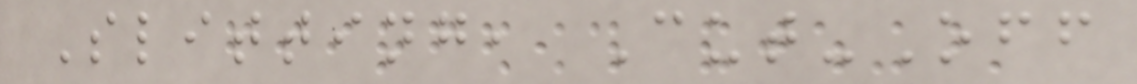Slitting, Cut-Off
